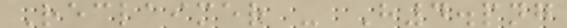Reclaimer - H4.png
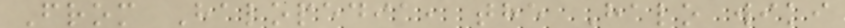From Halopedia, the Halo wiki
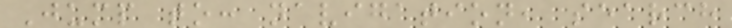Jump to: navigation, search
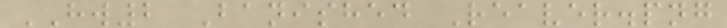HW2 Banished Reaver.png
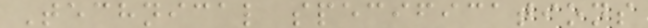Technical specifications
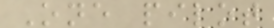One pilot
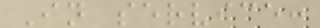In service:
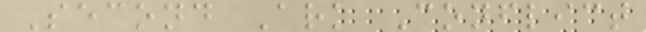Second Ark Conflict
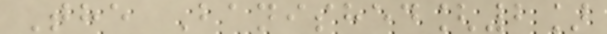The Banished[2]
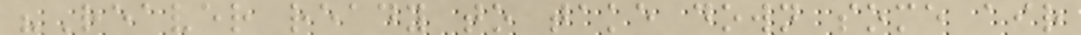"Reaver ready to take down some air
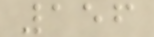156
